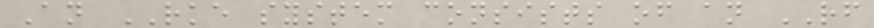An RKE system consists of an RF
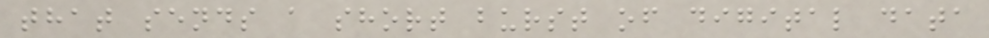that sends a short burst of digital data
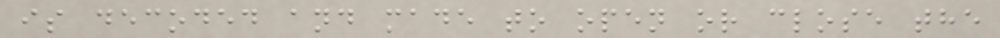is decoded and made to open or close the
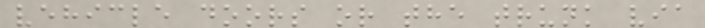vehicle doors or the trunk via
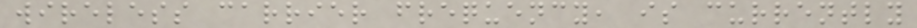wireless carrier frequency, is currently
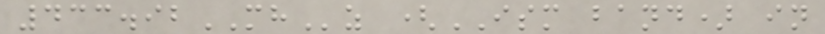433.92MHz (ISM band) in
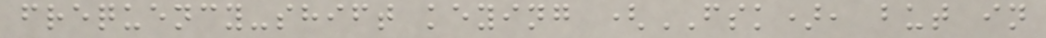frequency-shift keying (FSK), but in
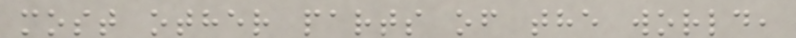most other parts of the world,
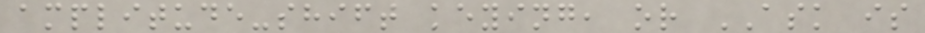amplitude-shift keying, or ASK is
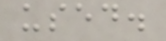used.
